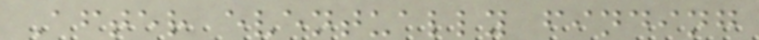After eventually finding
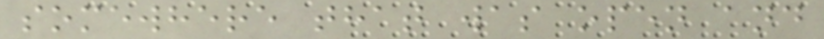somewhere that was open and
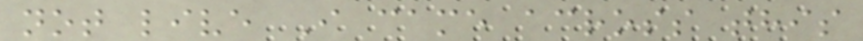not live I came across this
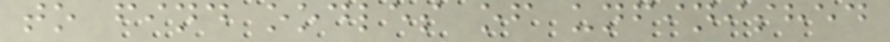to find oodles of unfinished
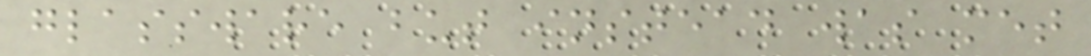glassware but instead was met
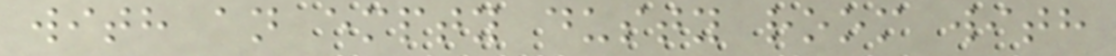with an empty dusty room with
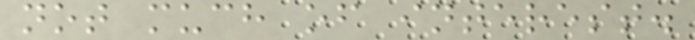not much of interest.
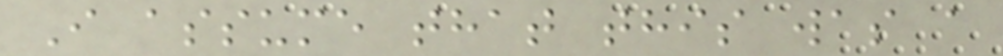I assume that this was a
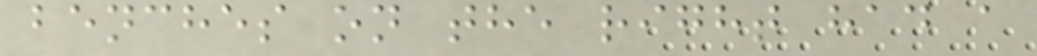benches on the right had a
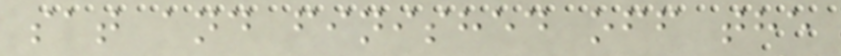sat and finished off the
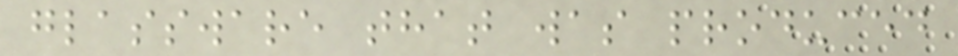glassware that was produced
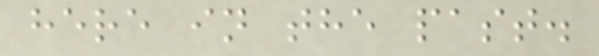here in the past.
